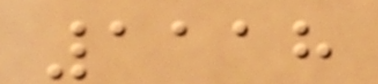1118
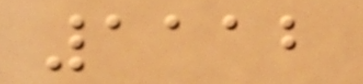1112
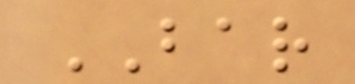BAR
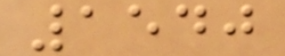1540
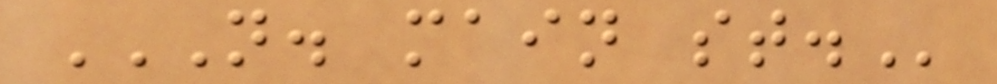N. MAIN ST.
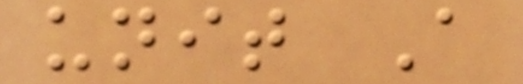unit A
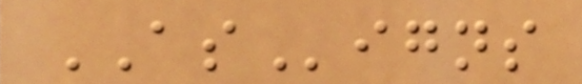ASigns
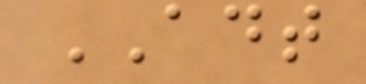ADT
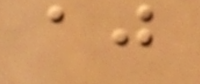aj
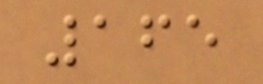165
